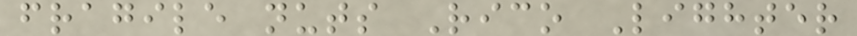fragile nuts Rico Lighter
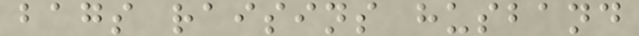bags raisins husband
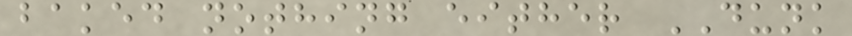baked nothing either DUNK
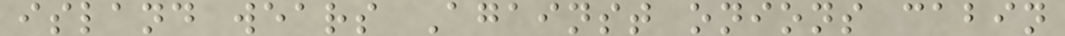island wears Against onions cabin
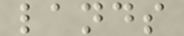lands
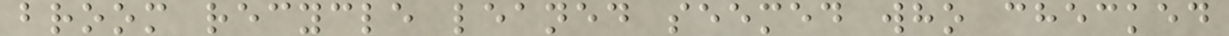broom recycle leaned seemed who checked
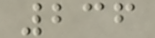236
